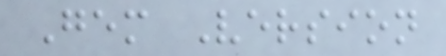Gem Version
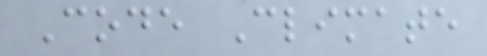Code Climate
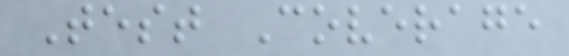Test Coverage
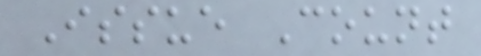Issue Count
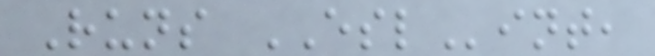Runs ESLint,
